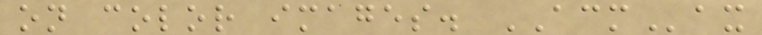on color images. ACMax
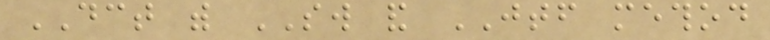DCT with SW and JTF method
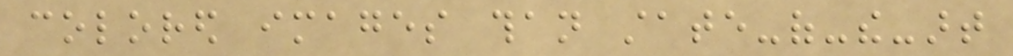colored images than state-of-the-art
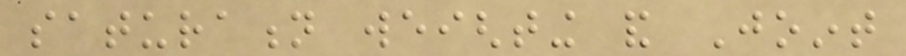saturation weighting and Joint
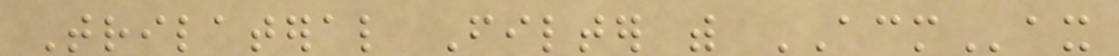Trilateral Filter with ACMax
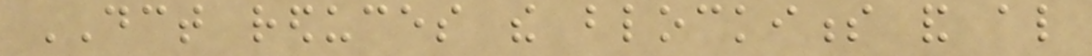DCT reduces the blockiness and also
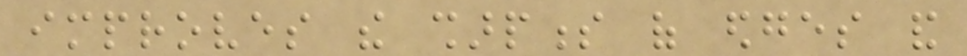improves the sharpness of edges and
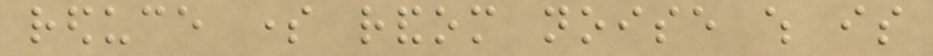reduce some random noise which is
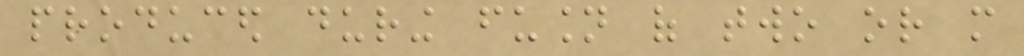produced during fusion of two or more
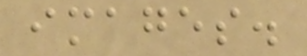images.
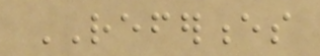REFERENCES
